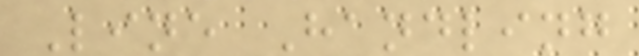Line Handling
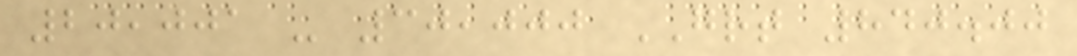20,001 - 30,000 GRT 840.00
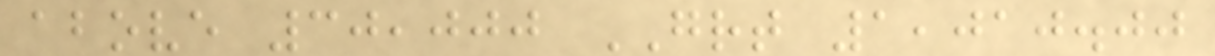above 30,000 GRT 1,010.00
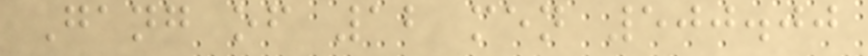Gang of 12 men 500.00
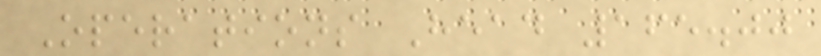Operations Head 165.00
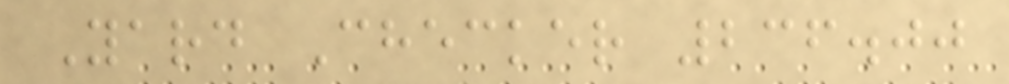Yard Checker 236.00
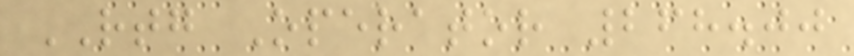RTG Operator 268.00
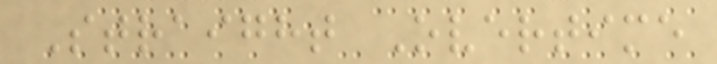Straight Overtime
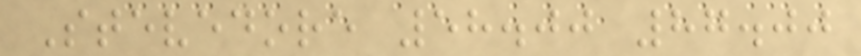Stevedore 58.00 87.00
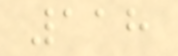118
